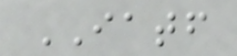IATF
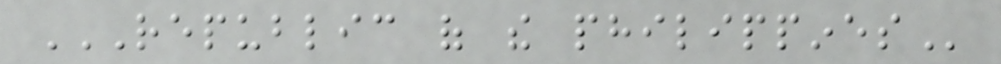REPUBLIC OF THE PHILIPPINES
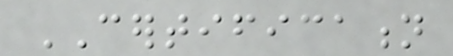CERTIFICATION
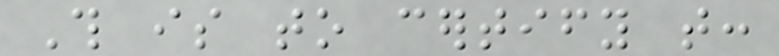This is to certify that:
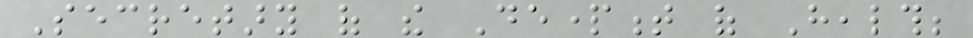Secretary of the Department of Health;
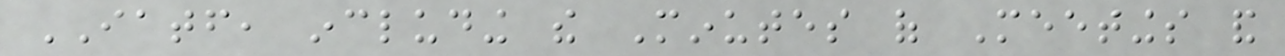IATF, including the Minutes of Meetings and
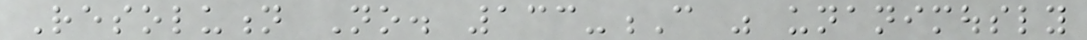Resolution No. 133-C was unanimously
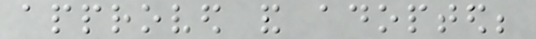approved and adopted;
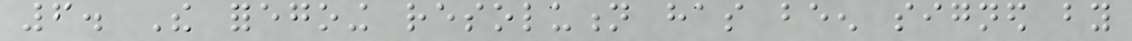6. The foregoing resolution has been signed by
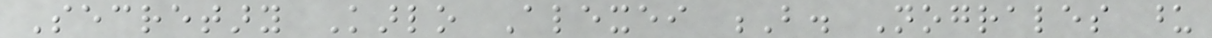Secretary Karlo Alexei B. Nograles upon
